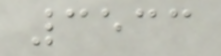3533
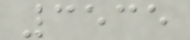3535
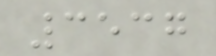3537
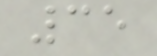35
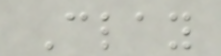Clay
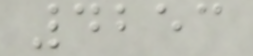4253
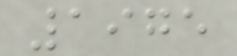1975
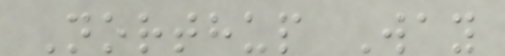Northup Way
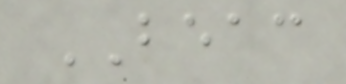BEAC
